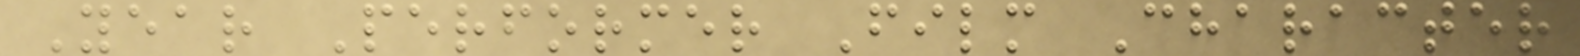Year Performer Film Character
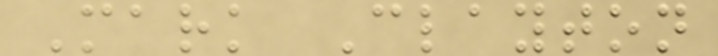Mark Clayton
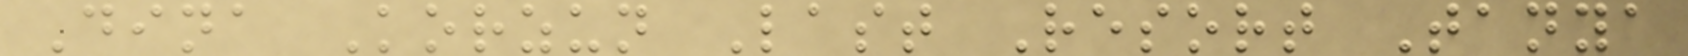Dina Korzun Last Resort Tanya
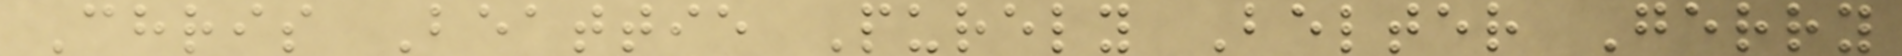Chris Beattie Purely Belter Gerry
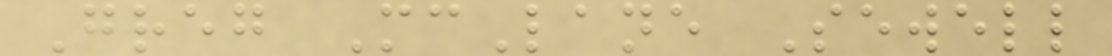Greg McLane Sewell
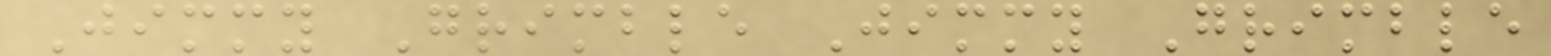Jimmy Grimble Jimmy Grimble
